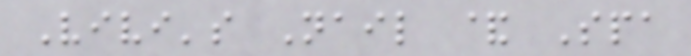Vivi's Nail & Spa
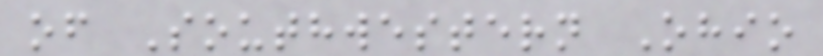of Southwestern Ohio
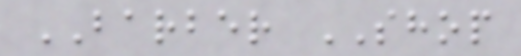BARBER SHOP
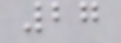27
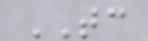TC
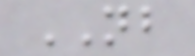NB
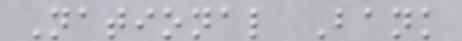National Bank
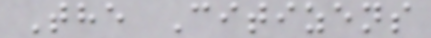The Citizens
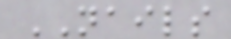NAILS
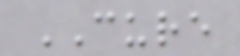CURE
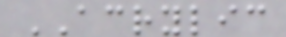ACRYLIC
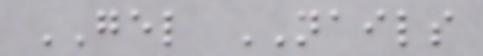GEL NAILS
